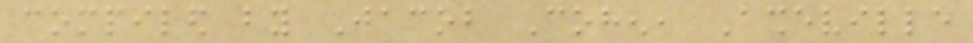compiled by Jacob Cohen, Asheville
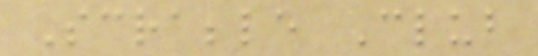Scrabble Club
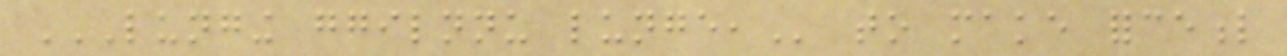LUNGING GGILNNU LUNGE, to make forceful
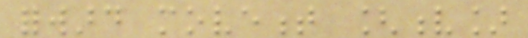forward movement [v]
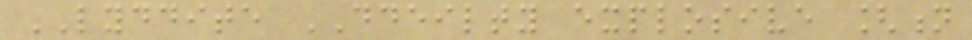LYDDITE DDEILTY explosive [n
